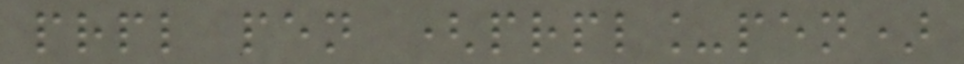prpl pen (prpl_pen)
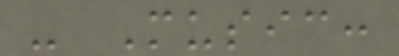- Music:
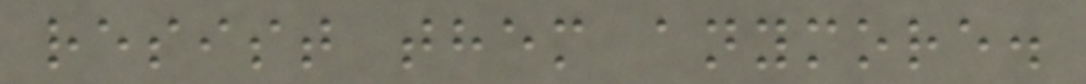resist them anymore.
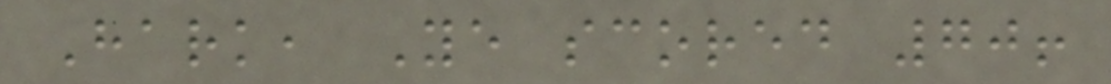Hark, Ye scored 70!
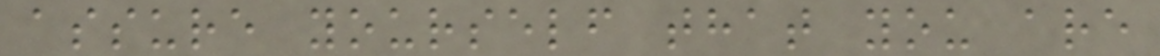assure yourself that you are
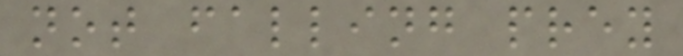not falling prey
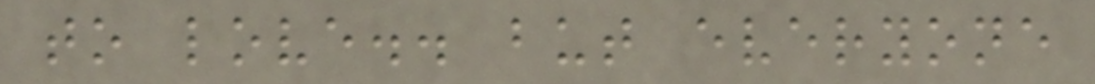to love.. but everyone
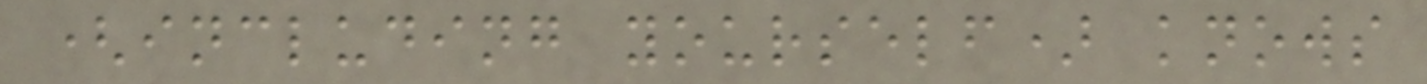(including yourself) knows
